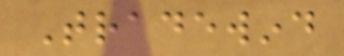Tradewind
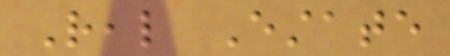Real Estate
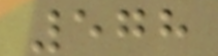578
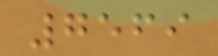7569
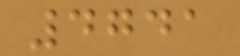4741
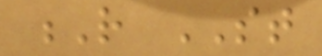R ST
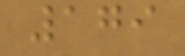179
